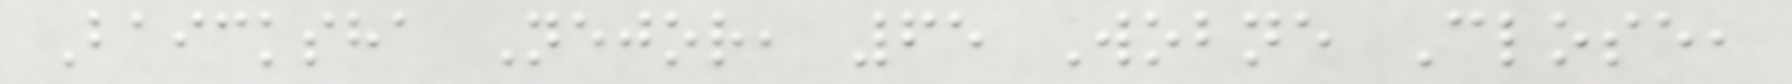Baicksha Nejor, 65 Wobne Close,
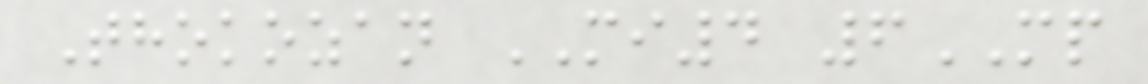Thokozan MI4 6MP
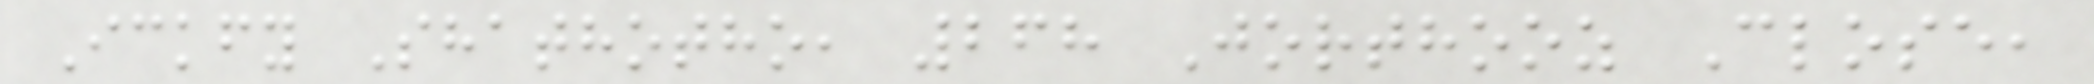Ickfy Shathotho, 268 Jorthooz Close,
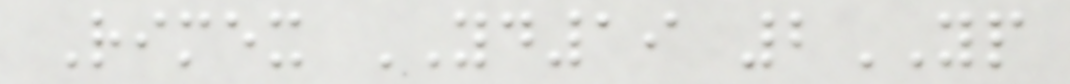Rimex YD19 2YP
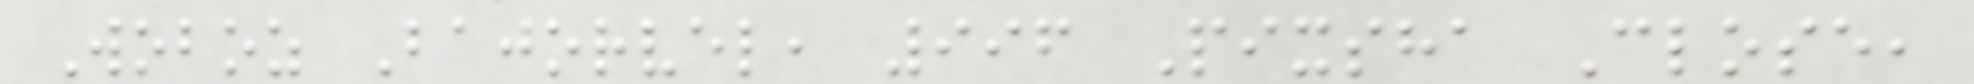Woboz Bajorvel, 996 Pixsha Close,
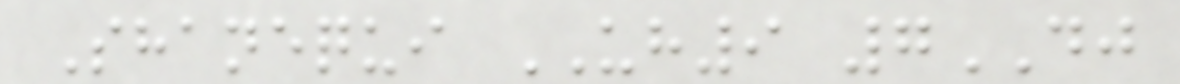Shanequi UH9 7DJ
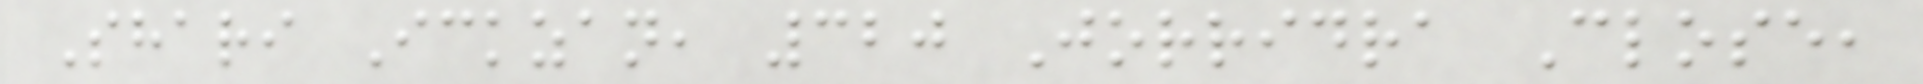Shari Ickzan, 320 Jorridra Close,
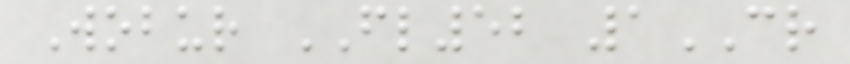Wobur FL52 1CR
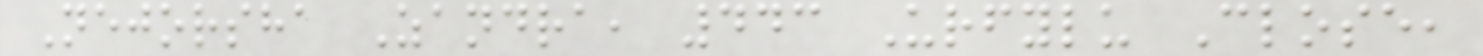Nejorsha Zandra, 443 Urfylu Close,
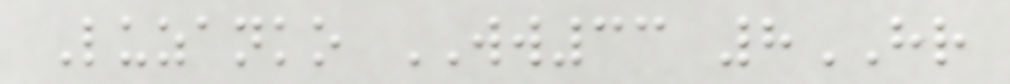Luzanko WW33 8HR
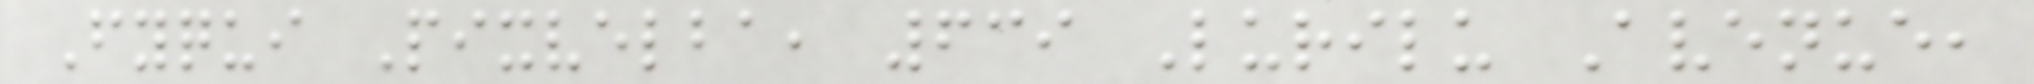Fyqui Pixvelba, 639 Lurilu Avenue,
